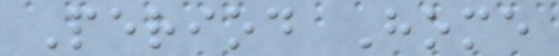Period Home
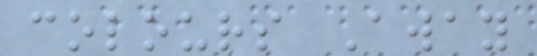colours Away
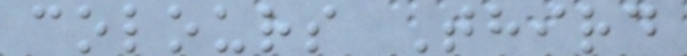colours Third
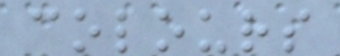colours
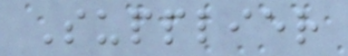Supplier
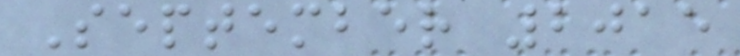September 2015
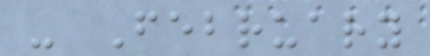- February
